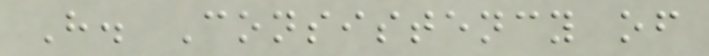H. Consistency of
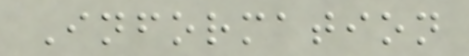Information
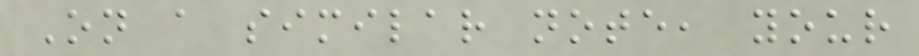On a similar note, your
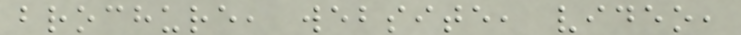brochure, website, video,
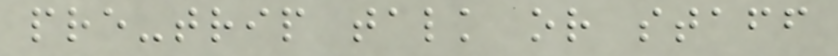pre-trip talk or staff
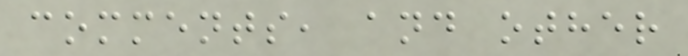comments, and other
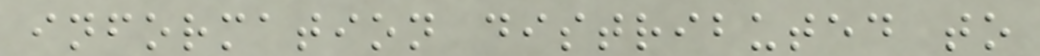information distributed to
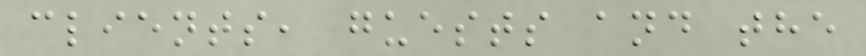clients, guests and the
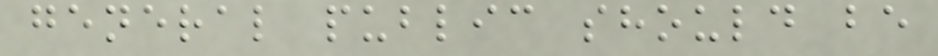general public should be
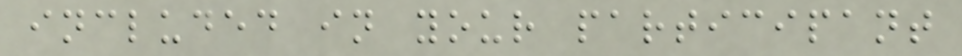included in your participant
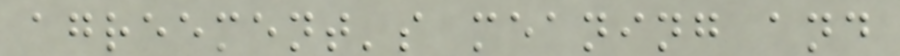agreement's meaning and
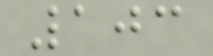103
